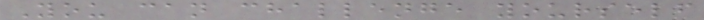You can challenge yourself
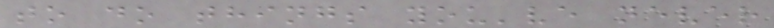to do things you've never
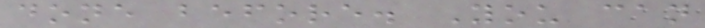done before. You can
